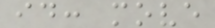id: move
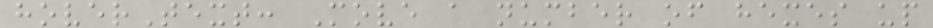hoverText: Move a number of hexes up
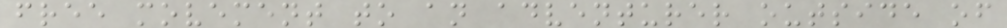free movement to an adventurer outside of
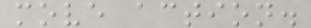move action.
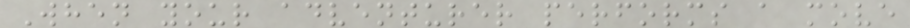When your adventurer performs a move
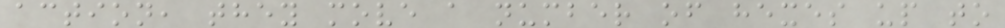action, they move a number of hexes up to
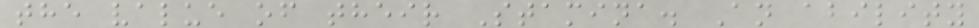the value of their Stamina. An ability
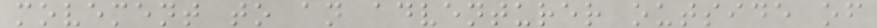movement to an adventurer outside of
